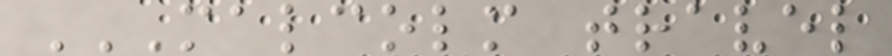MALCOLM TRAVEL
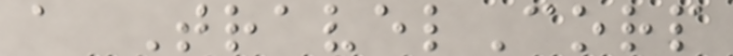a TravelCorp
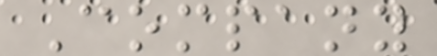Company
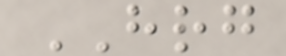HRG
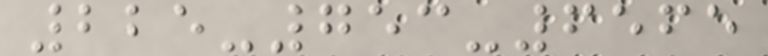225-753-6565
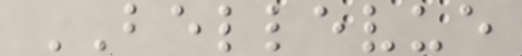BELLEVUE
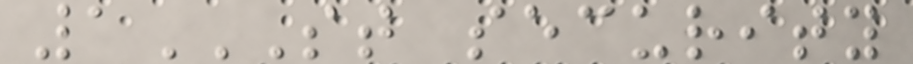1ST SECURITY
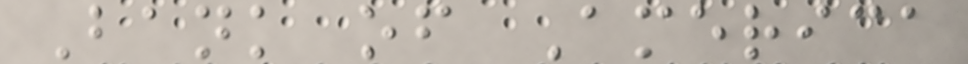Bank of America
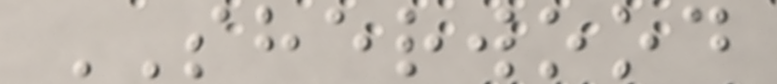SHERWOOD
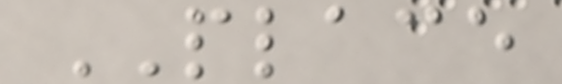PLACE
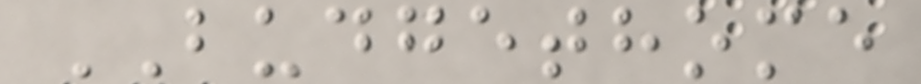BUDGETHOME
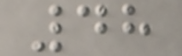48
